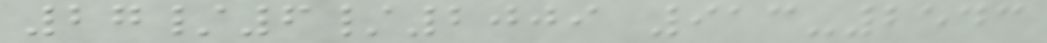27/6/2009 913-2543
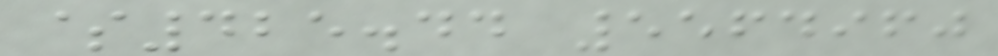$425.44 5564960
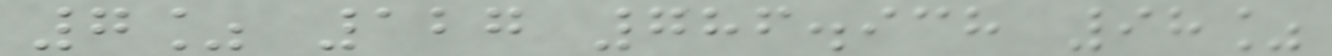7% 127 786.938 98%
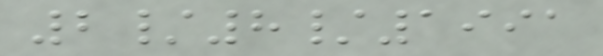2/8/1991
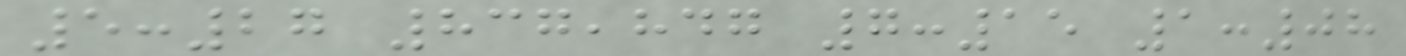5:27 837,847 7:15 1:08
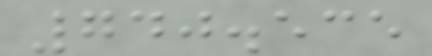740.535
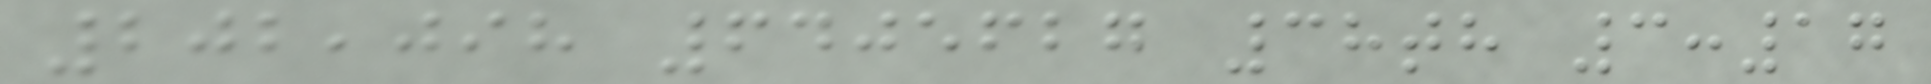202,098 6405627 38th 3:17
